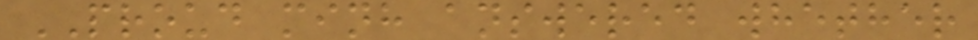PROUD minh answered whether
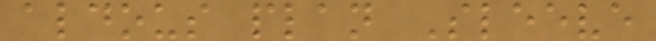aldous plan Sleeve
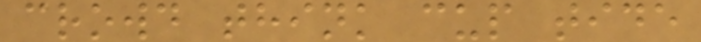crowd think cup tide
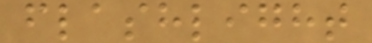flashlight
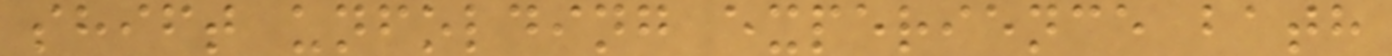shift unfolding experience bath
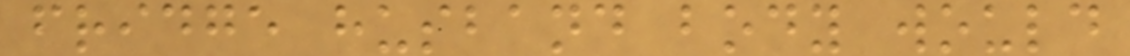fridge husband body would
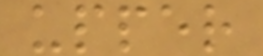upper
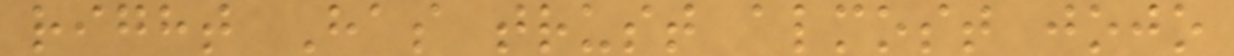right Has trust almost jojo
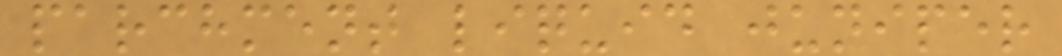parchment liquid juniper
